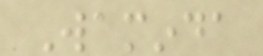Waminda
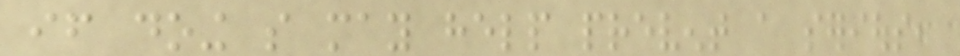if doing so may help prevent a serious,
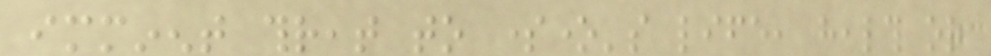imminent threat to someone's life, health or
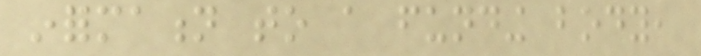information to a funding body,
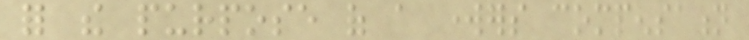for the purpose of a workers compensation
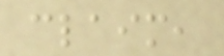claim,
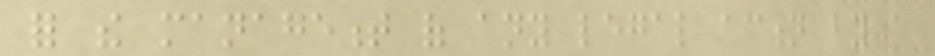for the management of any legal action by a
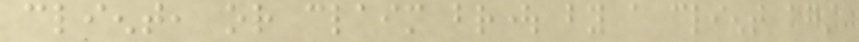client, or claim brought by a client against
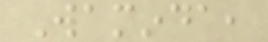Waminda,
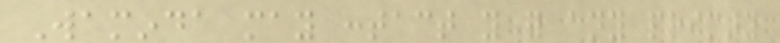Waminda may contact you for any primary
